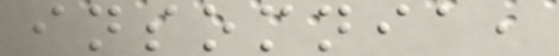insomnia,
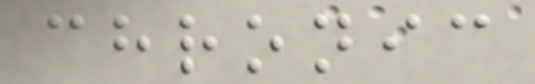chronic
